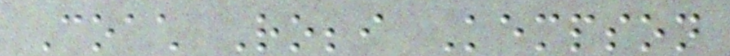Coach Robbi Kempson
